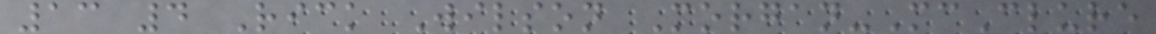13 4 Rick Wilson Morgan-McClure
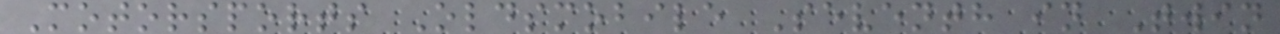Motorsports Oldsmobile Seventh in Twin
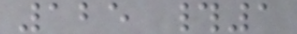125 #1
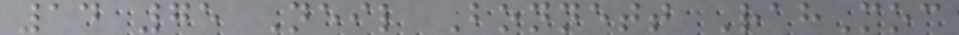14 75 Neil Bonnett RahMoc
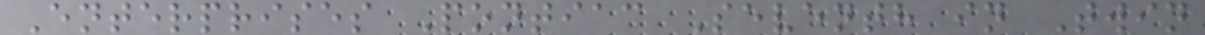Enterprises Pontiac Seventh in Twin
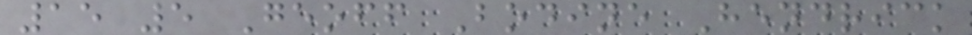15 5 Geoff Bodine Hendrick
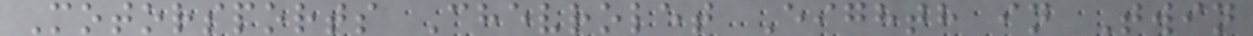Motorsports Chevrolet Eighth in Twin
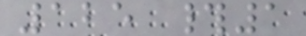125 #1
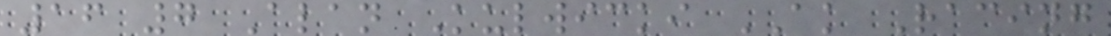16 7 Alan Kulwicki AK Racing
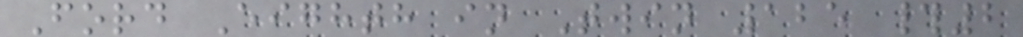Ford Eighth in Twin 125 #2
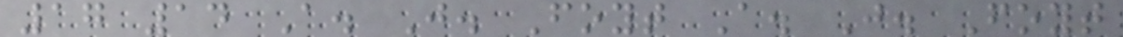17 14 A. J. Foyt A. J. Foyt
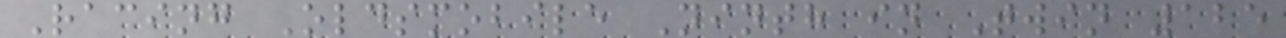Racing Oldsmobile Ninth in Twin 125
